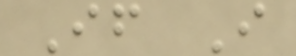If I
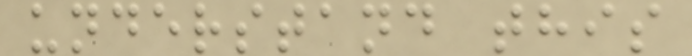understand this
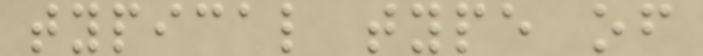typical type of
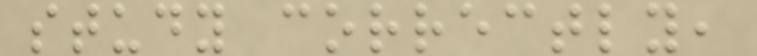study correctly,
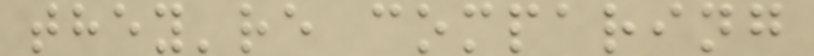they're comparing
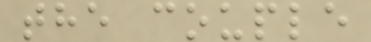the couple
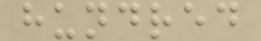hundred
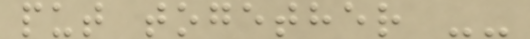put together --
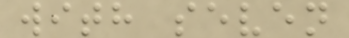with seven
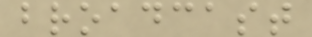broadcast
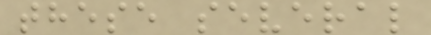these several
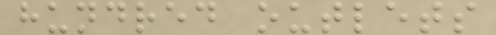hundred outlets
